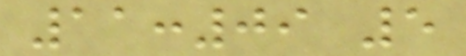11:09 5
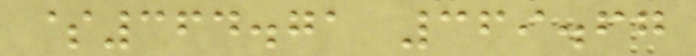$364.71 369.67
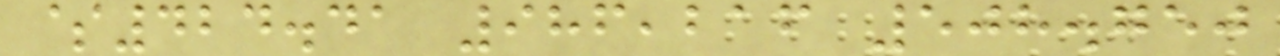$424.41 986,216 508.750
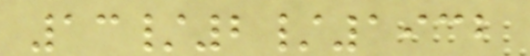13/2/1932
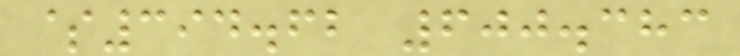$394.62 600.383
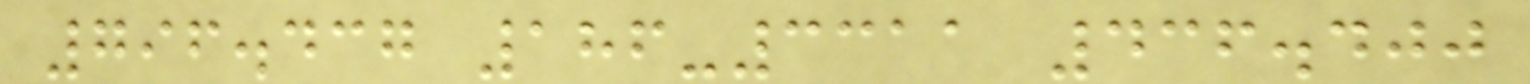796.437 186-3311 436.400
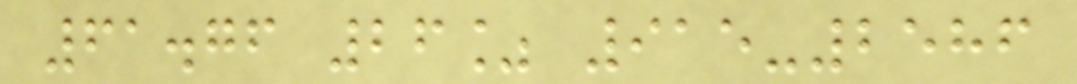61.76 26% 915-2586
